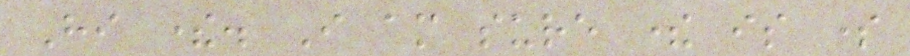Hi there. I am sure there is some
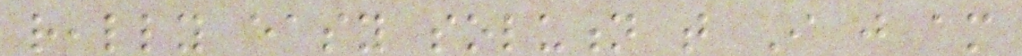really easy solution that I just am
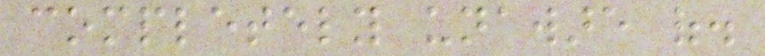completely unaware of.
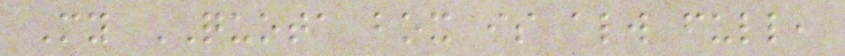My QUOTA box is always full,
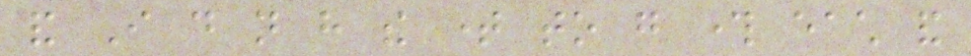and I do not have the time to go through each and
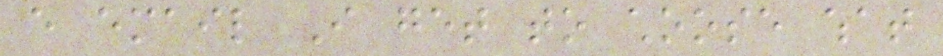every email I get to choose what
